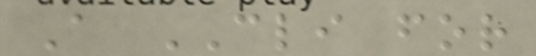A CLI for
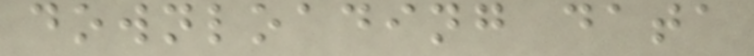downloading data
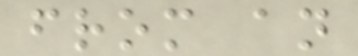from an
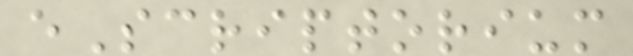eScriptorium
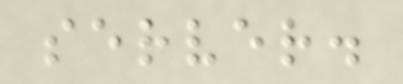server.
